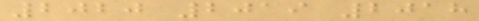2020 2019 2018
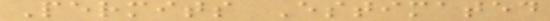Permits Estimated
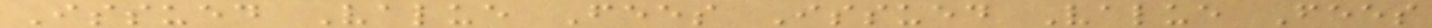Issued Value Fees Issued Value Fees
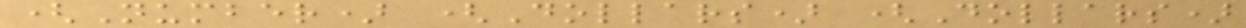(Number) (Dollars) (Dollars)
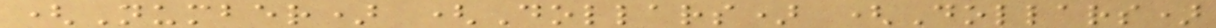(Number) (Dollars) (Dollars)
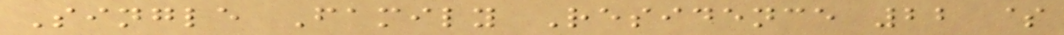Single Family Residence 22 $
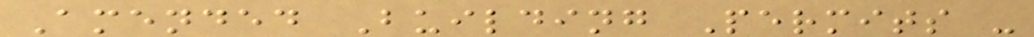Amended Building Permits -
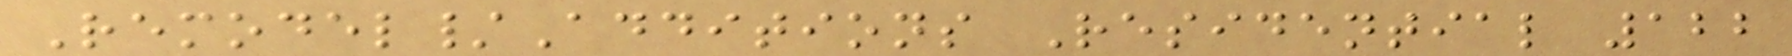Remodel/Additions Residential 122
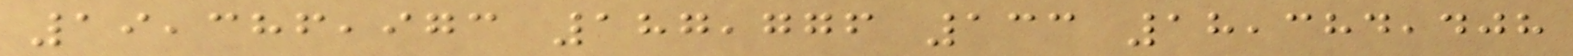19,386,973 187,776 133 18,384,408
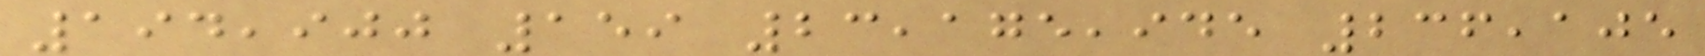194,900 159 23,175,945 236,105
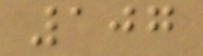107
